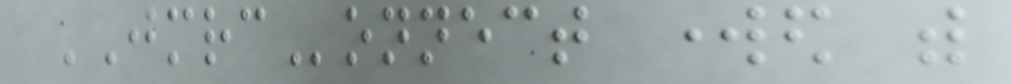JMRConnect worked with
